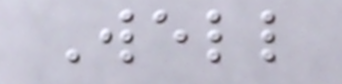Well
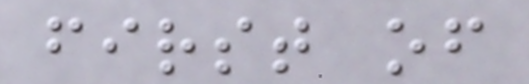first of
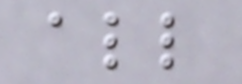all
